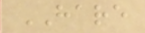HARE
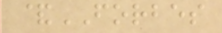&FORBES
